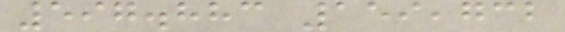597.883 159,732
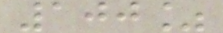100%
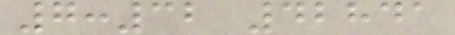7:32 42841
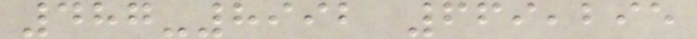487-8992 669,295
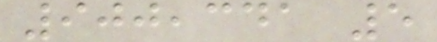900,341 5
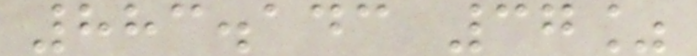883.143 37%
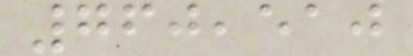760,510
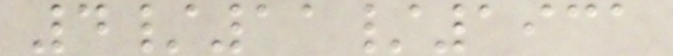4/11/1931
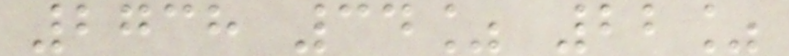2738 34% 22%
